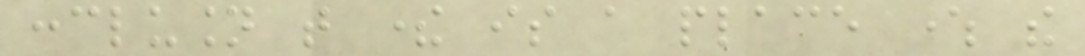conclusion that there is a place where the
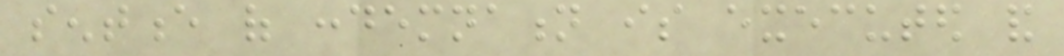sentence of condemnation is executed and
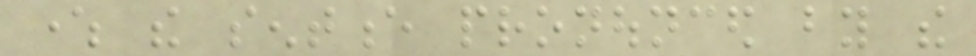where the sentence pronounced by the
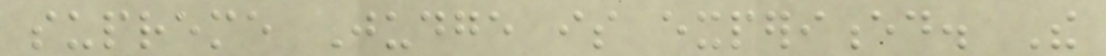supreme Judge is experienced. The
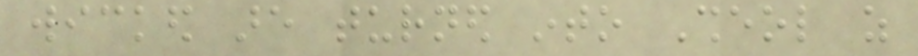wicked are turned into Sheol as
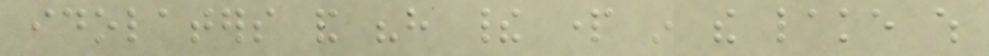idolaters and "have their part in the lake which
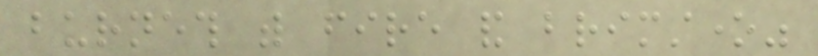burneth with fire and brimstone"
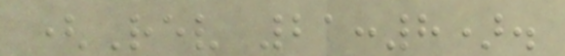(Rev 21:8).
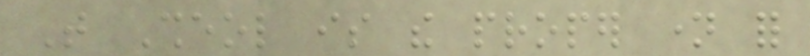That Sheol is the proper name for
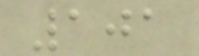101
